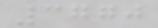3770
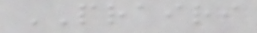PRAIRI
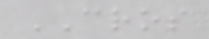CROS
